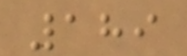189
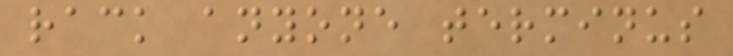rack anyone terminus
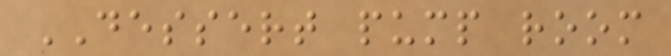DESSERT pump room
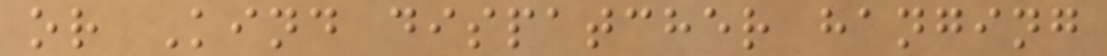or Kind dispatcher hanging
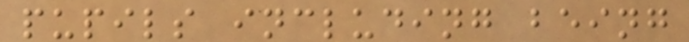pupils including being
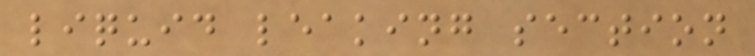liquid leaking section
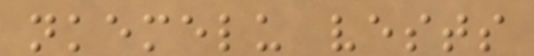nkemelu vests
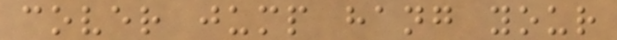cover jump hang your
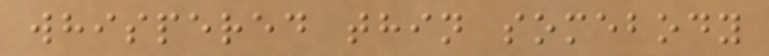whispered thin somebody
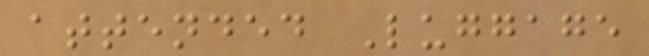attended Luggage
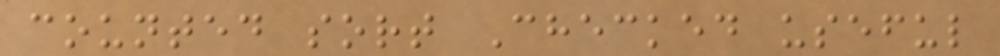counted sort Checked useful
